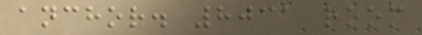anchor. 8031 room
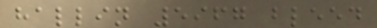hallin 5967 bleed
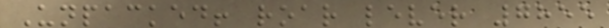Unpacked! roar lever 7855
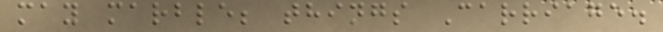may marble; things Carriage.
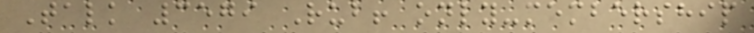Talk 3579 Rub! only-membership
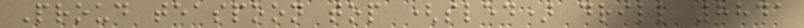Proud teaspoon top (sled) drill 8841
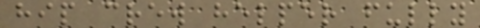hip crew helper fully
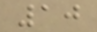10
